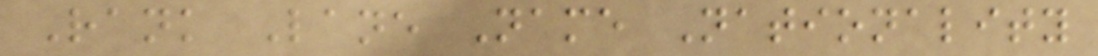Rank Lane Name Nationality
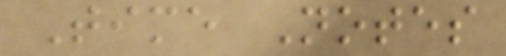Time Notes
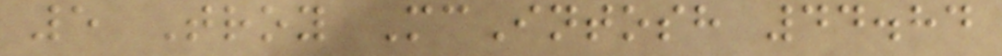5 Troy McIntosh 44.84
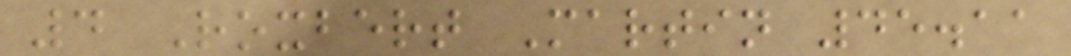4 Roxbert Martin 45.11
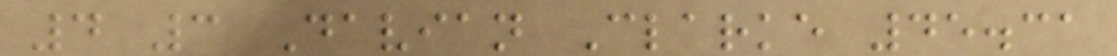4 3 Davian Clarke 45.31
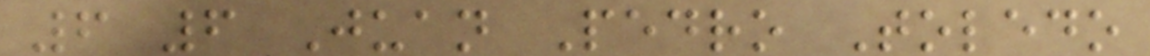6 6 Juan Pedro Toledo
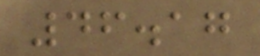46.17
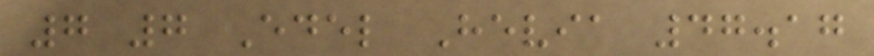7 7 Edel Hevia 47.17
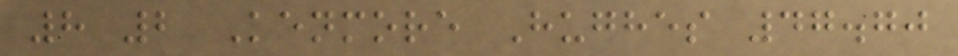8 2 Kenmore Hughes 47.70
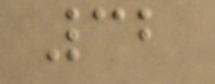32
